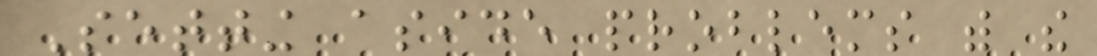Setting aside problems with the
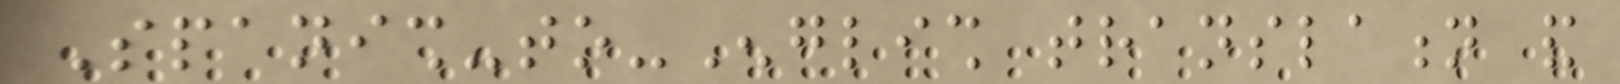Spanish-to-English translation and
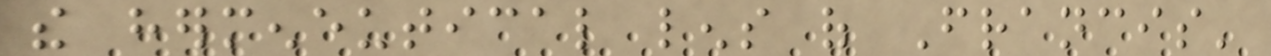the hermeneutical lens of Francis'
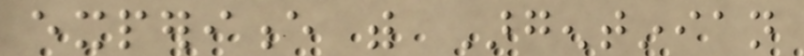experience with Argentinian
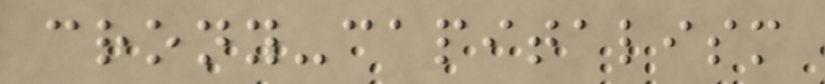crony-capitalism
